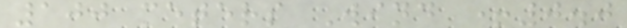100 meters Wind +0.0
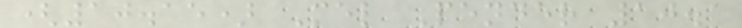(10.15) Mel Pender 10.1
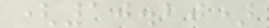(10.20)
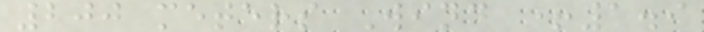200 meters Wind +1.9
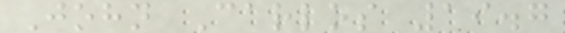John Carlos 19.7
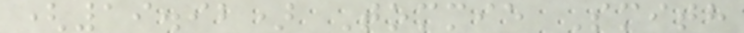(19.92) Tommie Smith
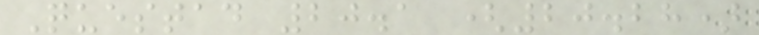Questad 20.1 (20.28)
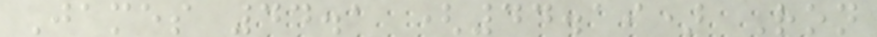James 44.1 (44.19) Ron
